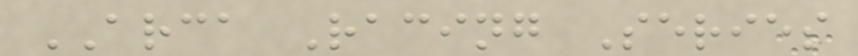ARCA Racing Series
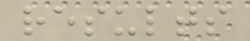results
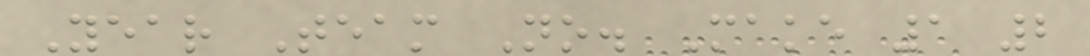Year Team No. Make 1 2
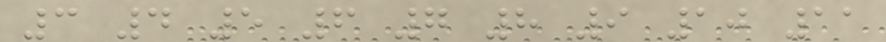3 4 5 6 7 8 9 10 11
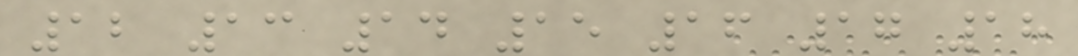12 13 14 15 16 17 18
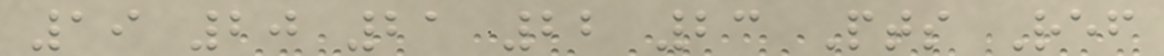19 20 21 22 23 Pts Ref
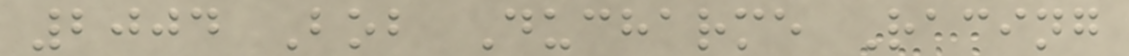2004 Bob Ducharme Racing
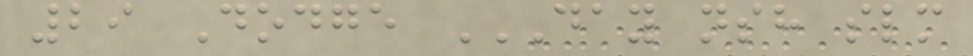29 Dodge DAY NSH SLM
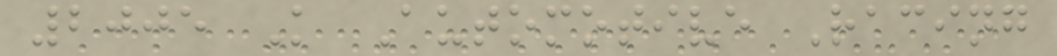2005 K Automotive Racing
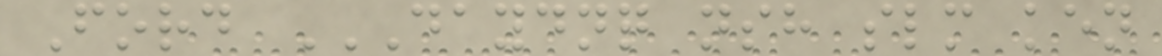Ford DAYDNQ NSH SLM KEN
